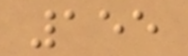155
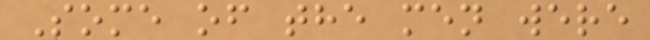Some of the men were
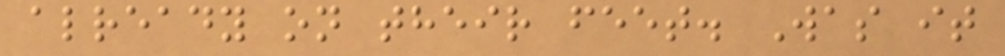already on their feet. Was it
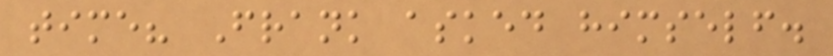time? Frank asked himself.
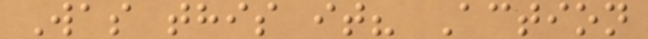Was this it? Action
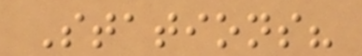Stations?
